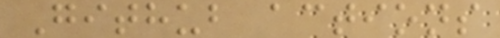Github actions
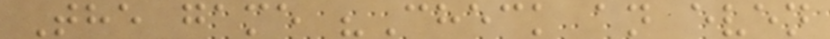The game "Check an even
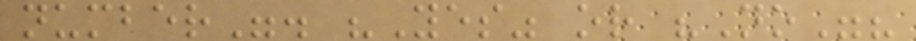number". "Yes" or "No"?
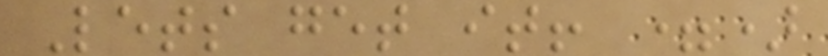Lets get it! =)
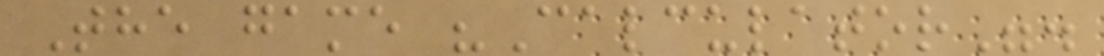The game "Calculator".
